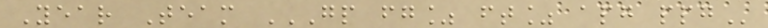Year Team GP FG% FT% APG PPG
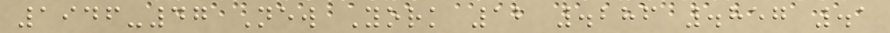1946-47 New York 12 .286 .857 .1
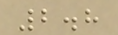2.8
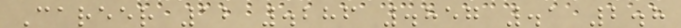Career 12 .286 .857 .1 2.8
